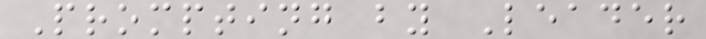Prompting by Leader
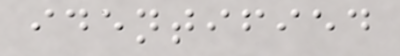identified
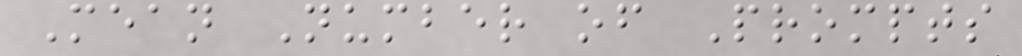Mean Number of Prompts
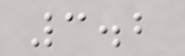3.2
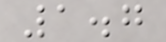1.7
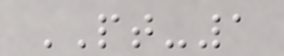PT-1
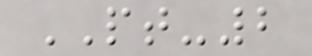PT-2
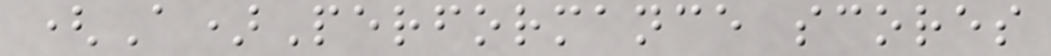(A)Performance scores
